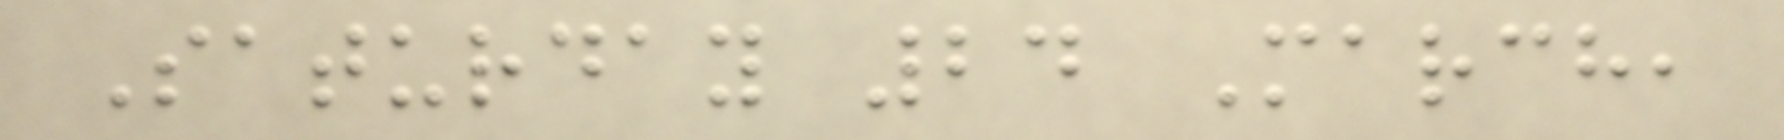Saturday 24 March,
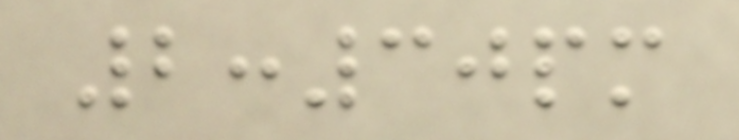2:30pm
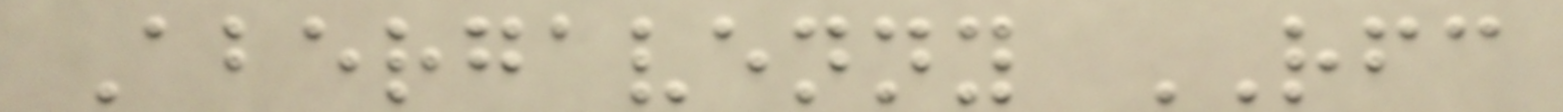Abergavenny RFC
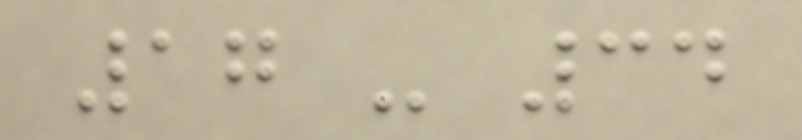17 - 34
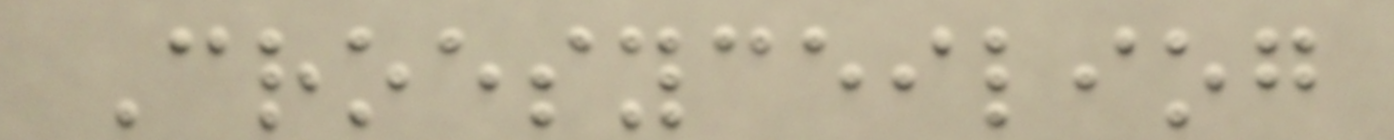Croesyceiliog
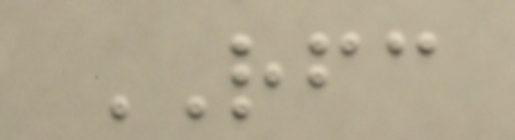RFC
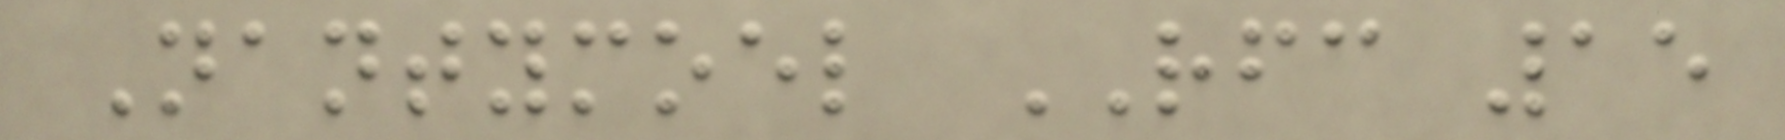Nantymoel RFC 15
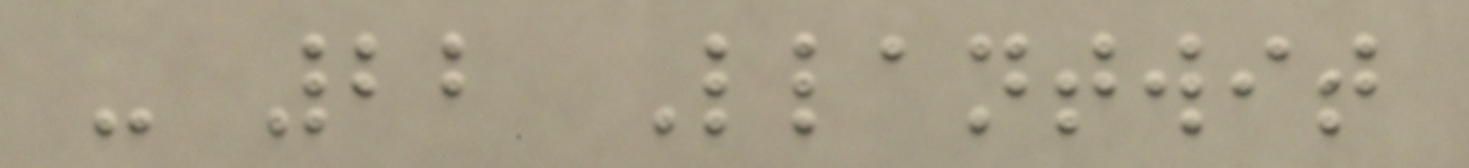- 22 Llantwit
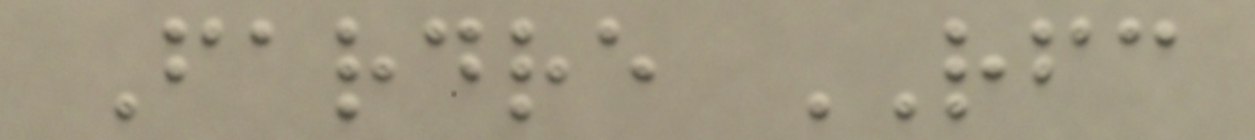Fardre RFC
